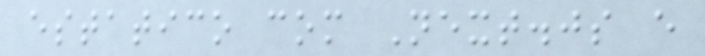estatico com Next.js e
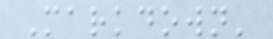Markdown'
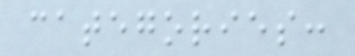categories:
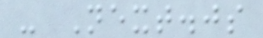- Next.js
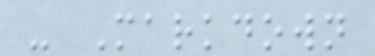- Markdown
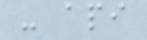- api
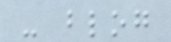- blog
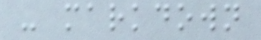- markdown
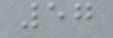57
